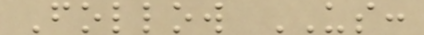Follow US:
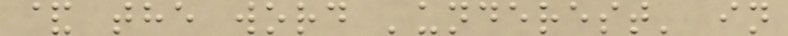& the word 'underest' in
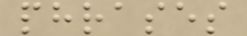phrases
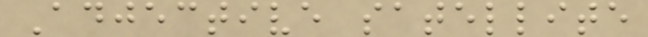Adjective satellite
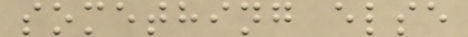something else
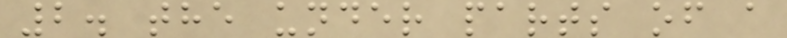2. the under parts of a
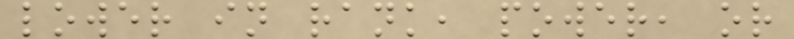lower in rank, power, or
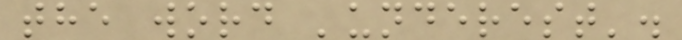the word 'underest'.
